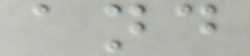and
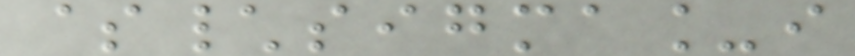$\sigma_i
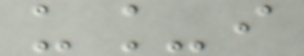u_i
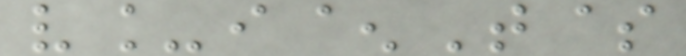v_i^T$
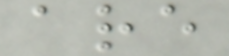are
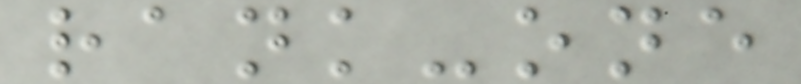rank-one
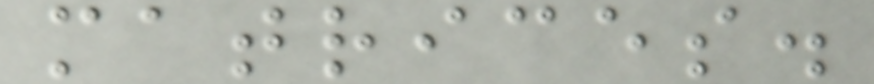matrices.
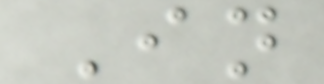In
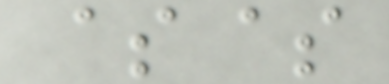$$
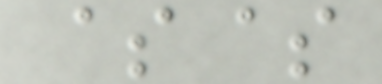$$
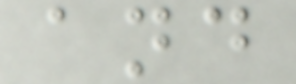and
